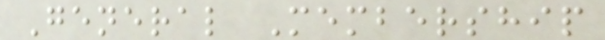General Membership
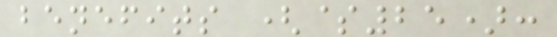benefits ($25):
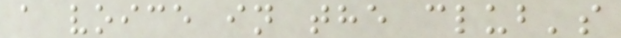a voice in the club's
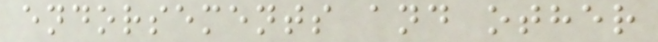endorsements and other
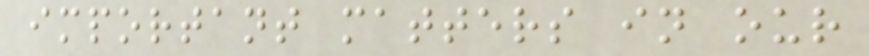important matters in our
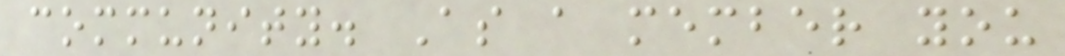community. As a member you
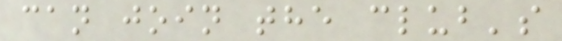can join the club's
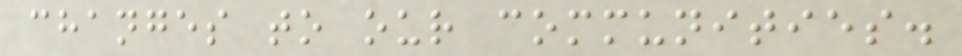changes to our communities.
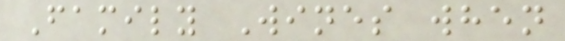Family Wines when
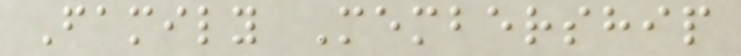Family Membership
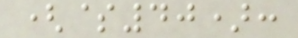($40):
